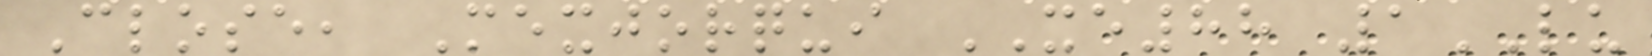Close, Mexjorqui XE88 1LU
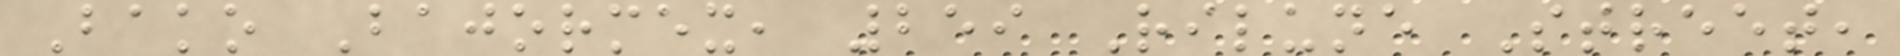Bako Bajormex, 259 Rilune Street,
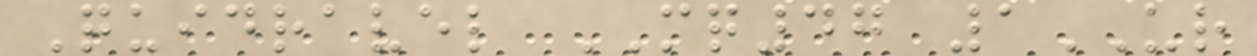Quidravel MQ47 1UR
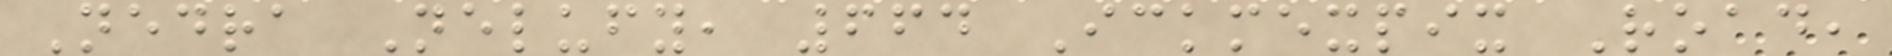Nedra Nelufy, 664 Ickmexpix Road,
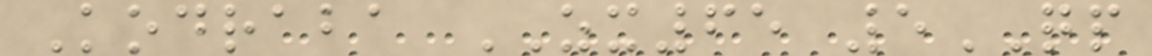Kodraba ZX65 5QP
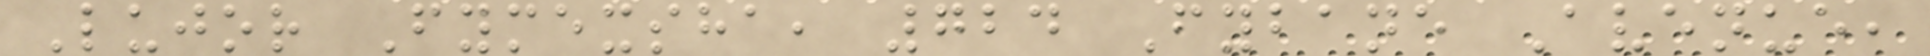Lujor Fymexsha, 724 Fybane Avenue,
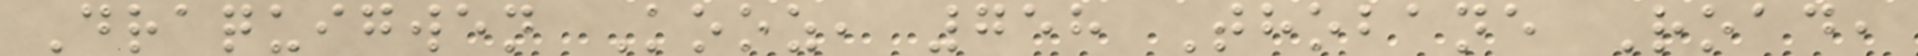Draquigwen Kooz, 758 Thobane Road,
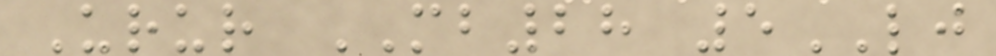Urur MB28 5LJ
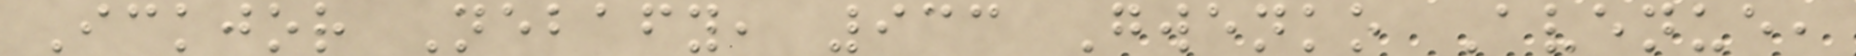Ickjor Nebafy, 933 Gwenko Avenue,
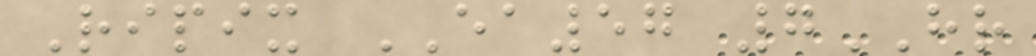Ripix EA57 7HR
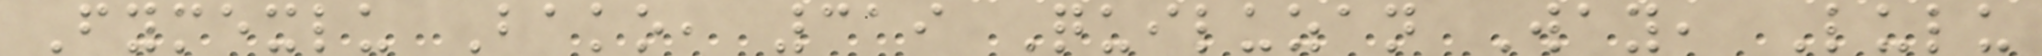Fymexlu Bako, 319 Quiluzan Way, Lulu
